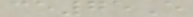ce75E
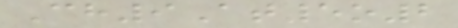Ch9At5o2
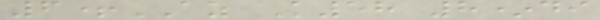6+AZ K58 8*di
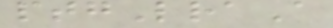ptgLraA
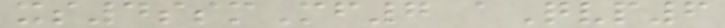xs4ssmMf7 aQvp6
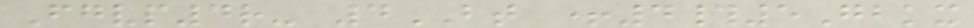Fgvp4r- 4BT +4#5Gbkx
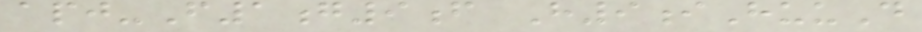apj-F1g9f H9iHuuD
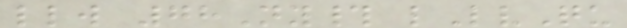llw 78Ny# lLvQu
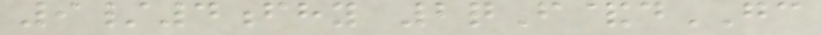9/4fhy 2qF&dGC
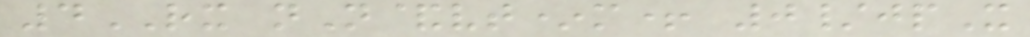4RX nN&vt*m+ 0/jpX
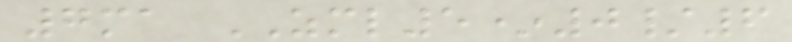7ma ZML5*0/6
